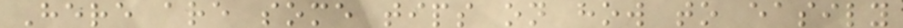Here are some tips on how to easily
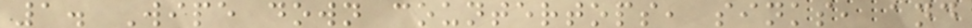1. Wipe down countertops, sinks, and
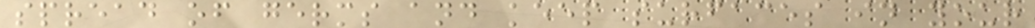spread of germs and keep surfaces in your
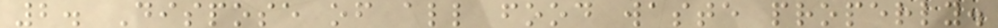2. Dispose of all food waste properly.
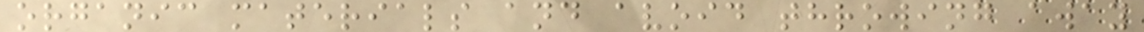organic materials and avoid throwing away
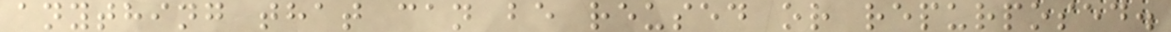anything that can be reused or repurposed.
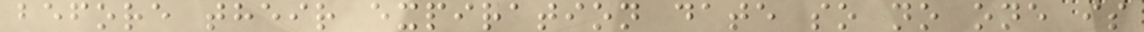before their expiration date so no one is
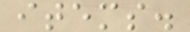items.
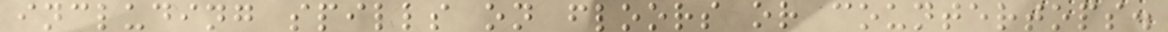including spills on floors or countertops.
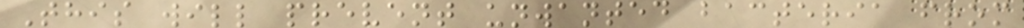This will prevent unwanted bacteria from
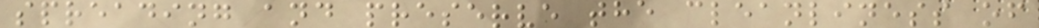spreading and preserve the cleanliness of
